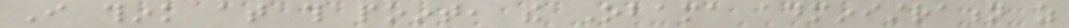I think at this point, the Obama administration as
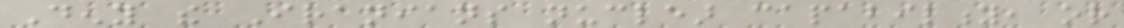Deny the Iranians nuclear capability, or
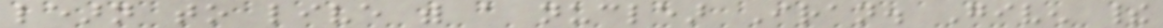learn to live with a nuclear Iran. Given their
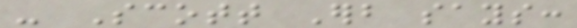- Scott Erb says:
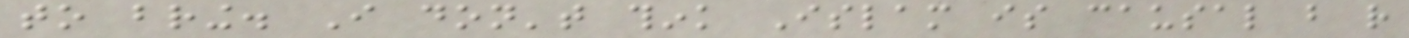to bring. I don't think Islam is causal but rather
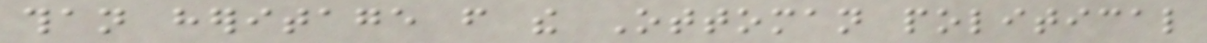than heritage from the Ottoman political
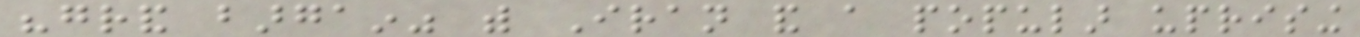"grand bargain" with Iran and a popular uprising
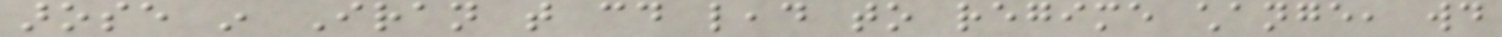arose in Iran that could lead to regime change, would
